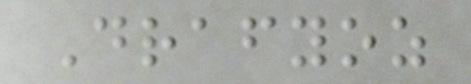Drafyoz
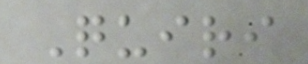Quiri
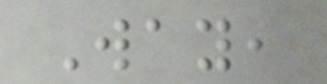Way,
